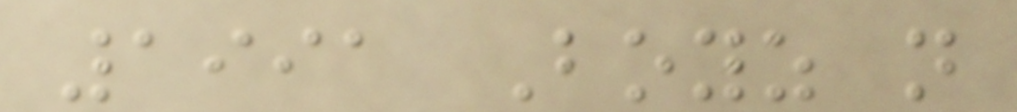1991 Boyz n
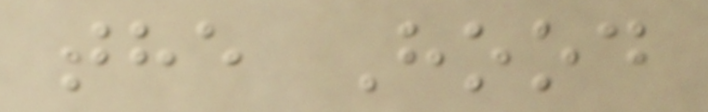the Hood
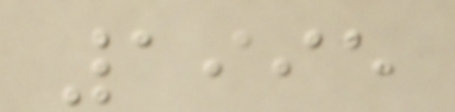1995
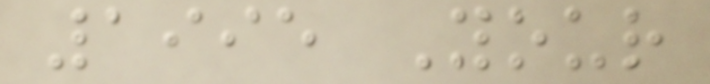1995 Your
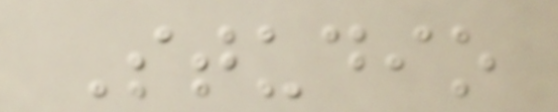Studio
